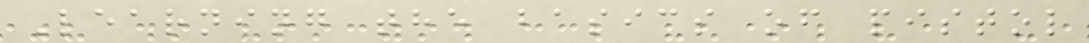Learning the basics of pistol
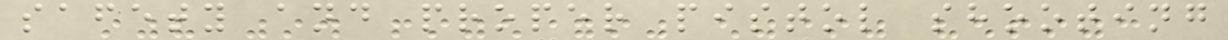safety and proper pistol shooting
